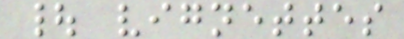| vignettes
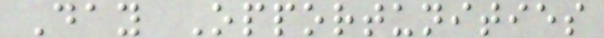Day Opportunities
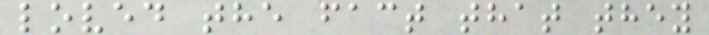loved the fact that they
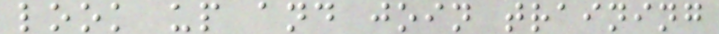look up and join training
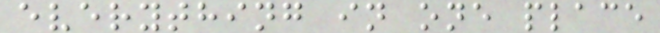everything in one place
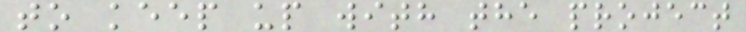to keep up with the project
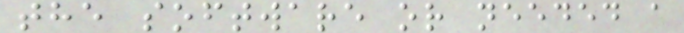the software or needed a
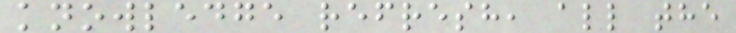knowledge refresh, all the
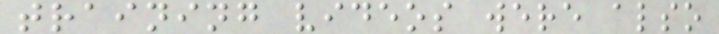training videos were also
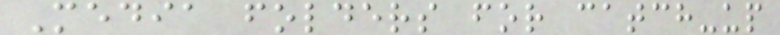Media folders for catch-up
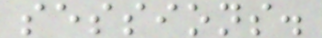sessions.
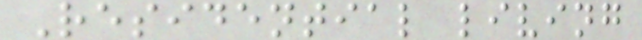Residential living
